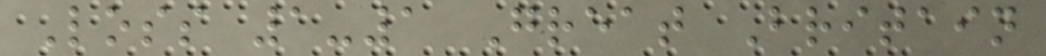Loss 1-1 Great Britain
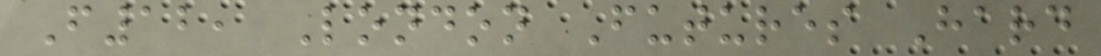F12, London Futures Hard
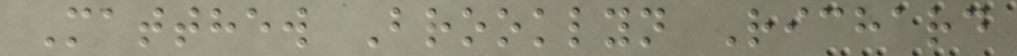Matthew Brooklyn Richard
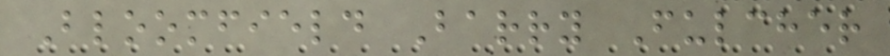Bloomfield Barry Fulcher
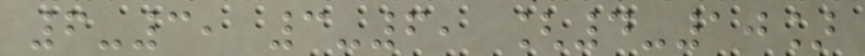6-3, 3-6, [4-10]
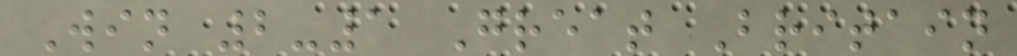Win 2-1 Great Britain
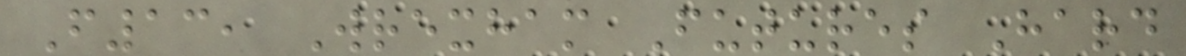F13, Wrexham Futures Hard
